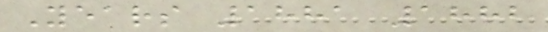Years 1881 1882
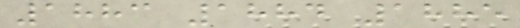1883 1884 1885
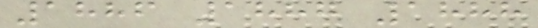1886 1887 1888
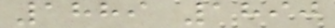1889 1890
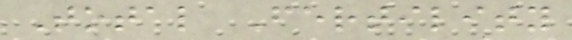Total Fertility
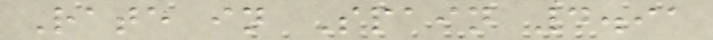Rate in Spain 4.91
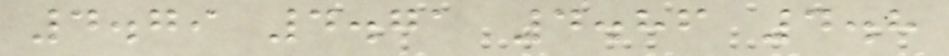4.79 4.71 4.86 4.8
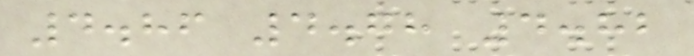4.86 4.78 4.82
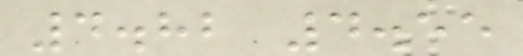4.82 4.55
